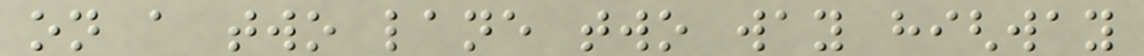on a two lane two way highway
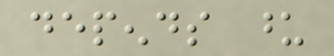depends upon
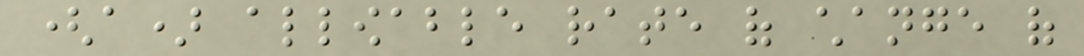(a) allowable rate of change of
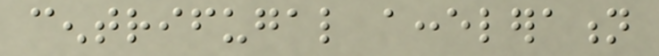centrifugal acceleration
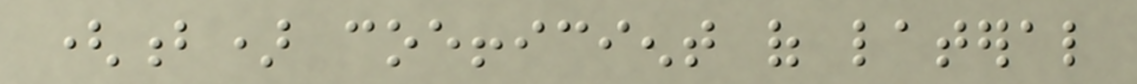(b) coefficient of lateral
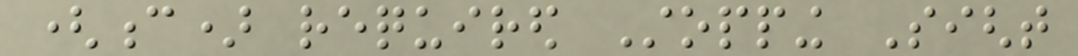(c) required Stopping Sight
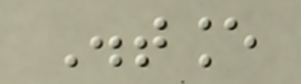Distance
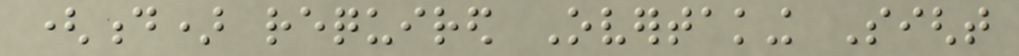(d) required Overtaking Sight
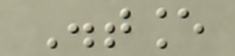Distance
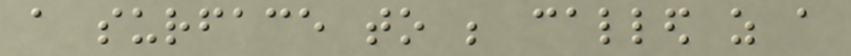a surface to be called as a
